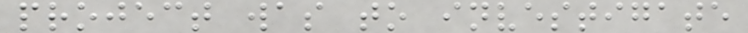project was to investigate
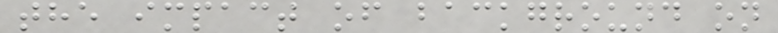the impact of background on
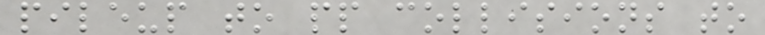pileup to pp collisions to
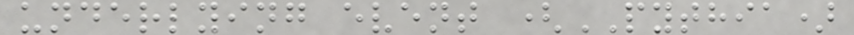underlying event (PYTHIA)
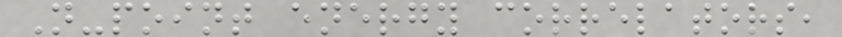N-point energy correlators,
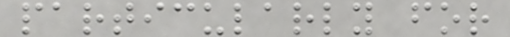particularly for
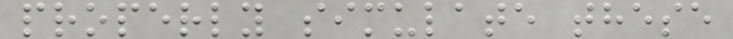properly simulate these
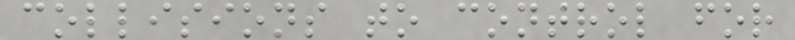collisions to control for
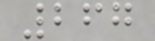267
